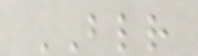BLR
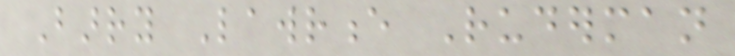Barry Lawrence Ruderman
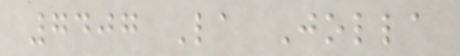7407 La Jolla
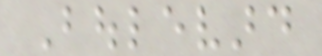Boulevard
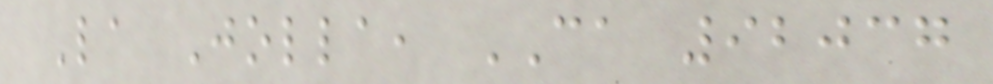La Jolla, CA 92037
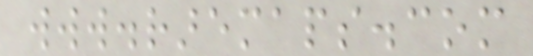www.raremaps.com
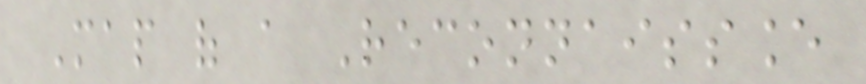Map of a Reconnaissance
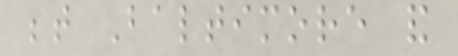between Baltimore and
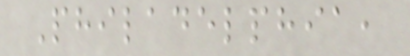Philadelphia,
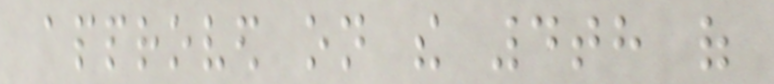approved on the 4th of
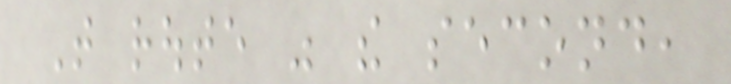That route was the second,
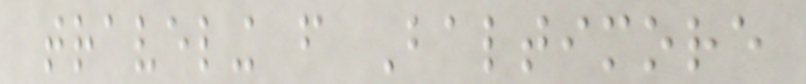traveling from Baltimore
